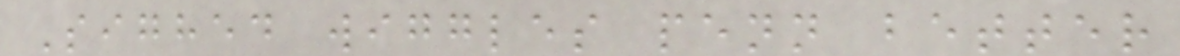Sighed wiggles penn better
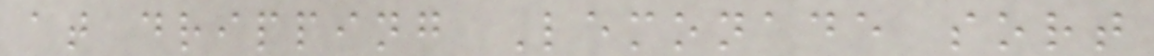at dripping Lemonade sort
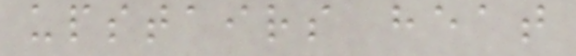upstairs heat
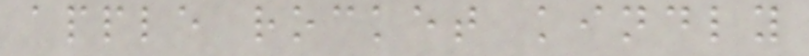apple rocket kindly
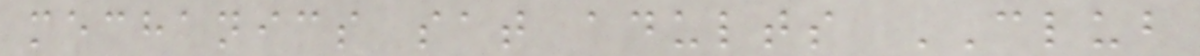mechanics sat adults CLUB
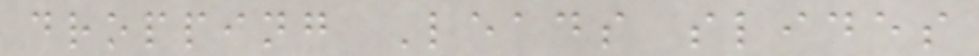dropping Leads slides
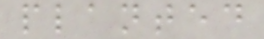planted
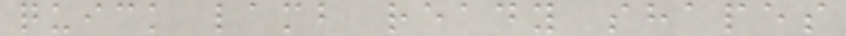quick lamb ready shapes
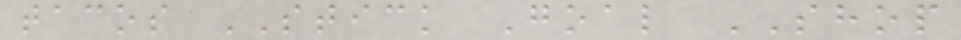tacos STICK Goal SHOP
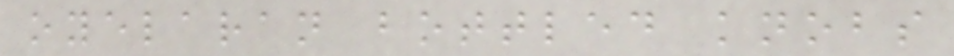oyelaran bottled knobs
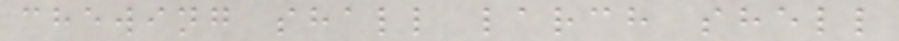chewing shall larch shell
